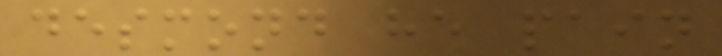desmond he pain
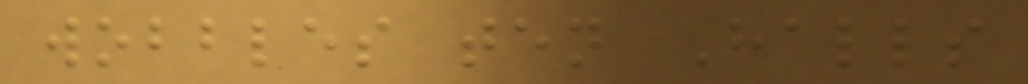wobbles ten Halls
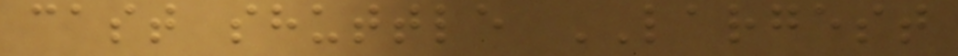cast shuttle LARGEST
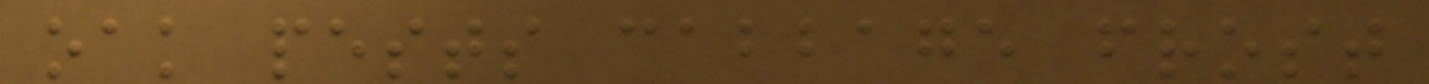oak pests cabbage frost
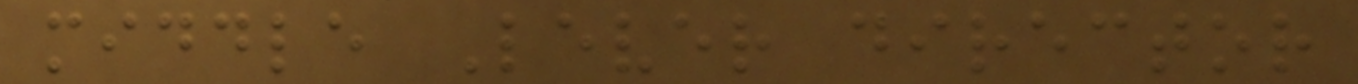middle Lever director
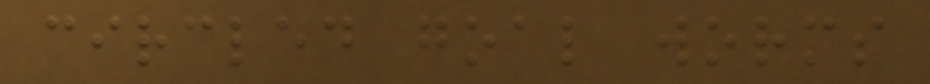circled goal worms
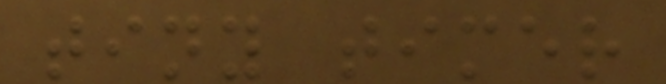tiny timer
